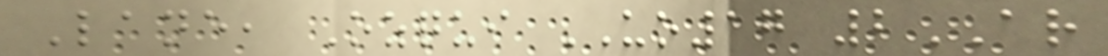Lane, Ozqui UO17 2AR
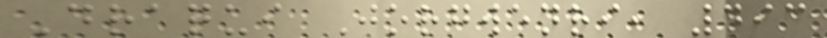Draqui Jorgwenri, 493
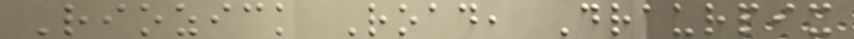Riozick Road, Draurpix
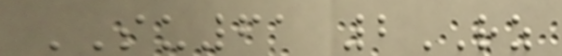SU61 2RZ
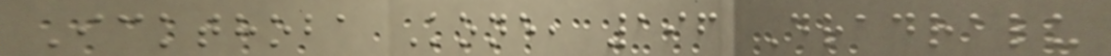Ickthoba Kone, 196 Dradralu
